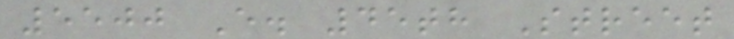5500 E. 45th Street
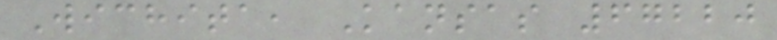Wichita, Kansas 67220
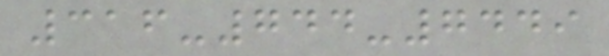316-744-7449
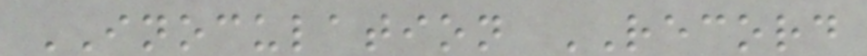INOCULATION RECORD
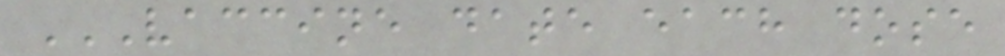VACCINE DATE EACH DOSE
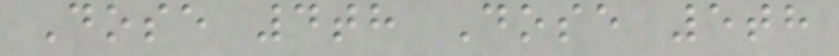Dose 4th Dose 5th
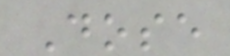Dose
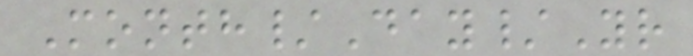Month/Day/Yr
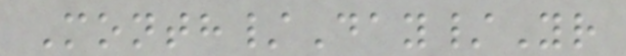Month/Day/Yr
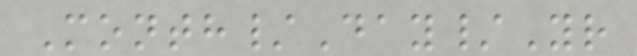Month/Day/Yr
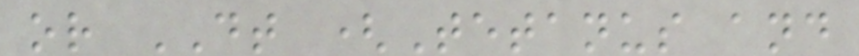or DT (Tetanus and
